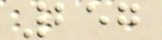257
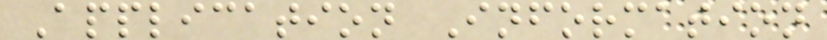Application Information
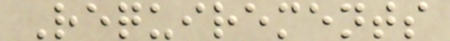Requirements
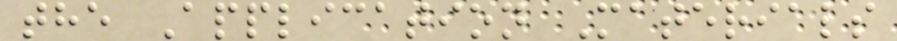the Application Materials
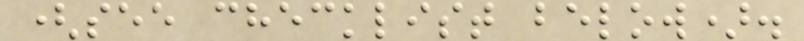(see checklist below).
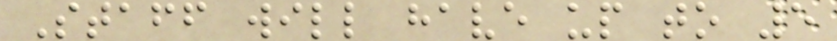Staff will have up to 5
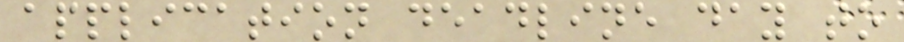application deadline day to
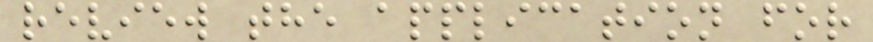review the application for
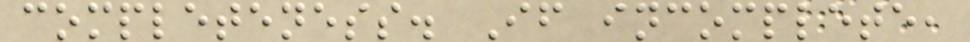completeness. If incomplete,
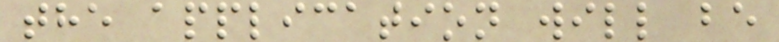the application will be
